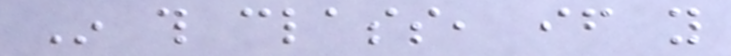In this class, if you
